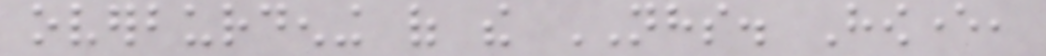overburdening of the NHS. However,
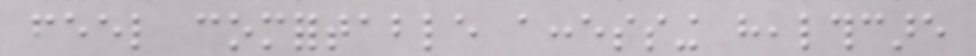feel comfortable accessing healthcare
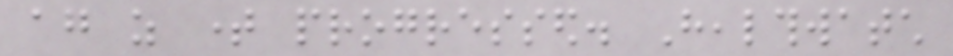again as time progressed. Healthwatch
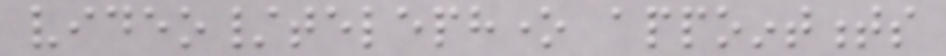video/telephone appointments
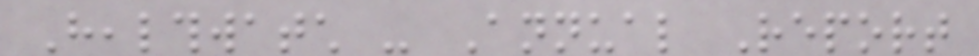Healthwatch - Annual Report
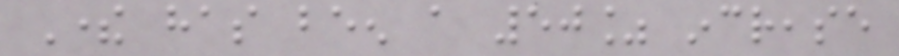There has been a 50% increase
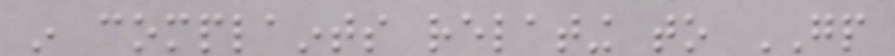in complaints relating to GP
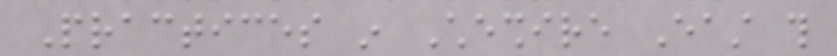Practices in Cheshire East this
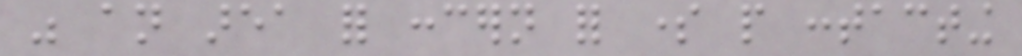was an area for concern for some people contacting
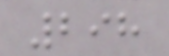298
